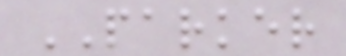PARKER
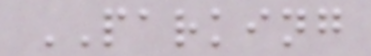PARKING
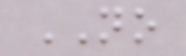NO
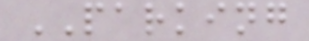PARKING
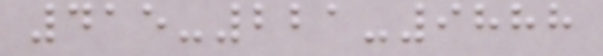415-221-9888
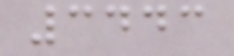3443
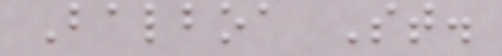Balboa St.
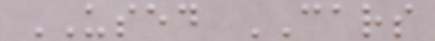USED CARS
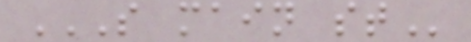S MAIN ST
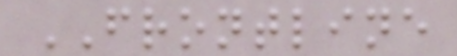FRONTLINE
